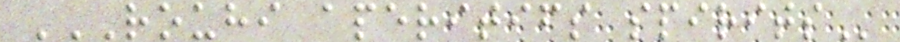ROUHI APERITIFS SPIRITS
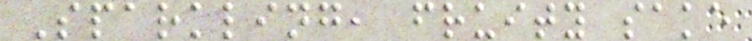Sparkling, fruity sake
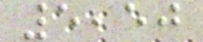5,50
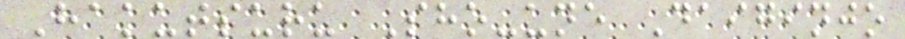Hakutsuru Sho-une Daiginjo
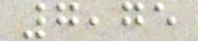7,75
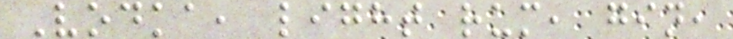Vodka, light rum, gin,
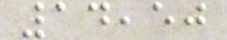14,50
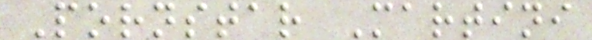Pornstar Martini
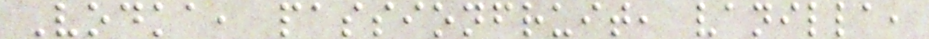Vodka, passionfruit, vanilla,
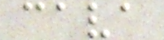cava
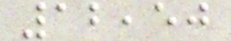12,50
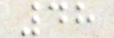48
